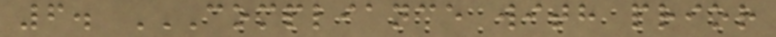6. COMPLIANCE WITH PRIOR
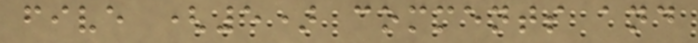five (5) comments and
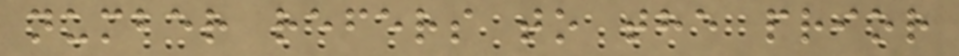number refers to the prior
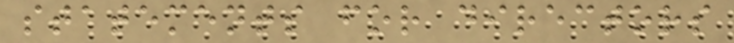statements for directors
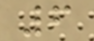6
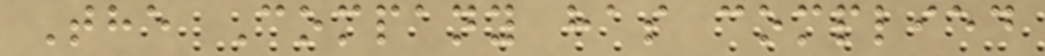The Company has complied
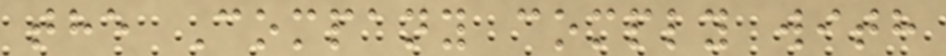the Company comply with
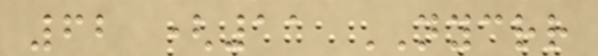62 (11 NYCRR
